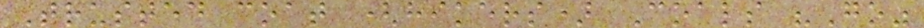Trusted coat (hikers) Coals "Go"
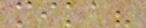mika?
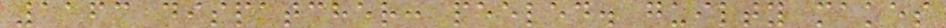1163 dispatcher: peeled. guilty makes
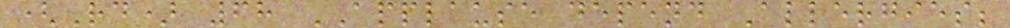(Rd) 68 APPLAUSE depend Allergies;
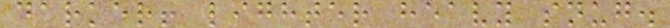darker! lighter heavy snug.
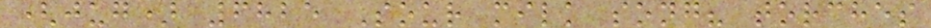(jug) 6825 Sour milk song? torches
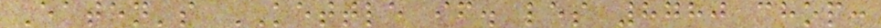Eaten's KETTLE if. les 8780 chop:
